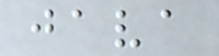java
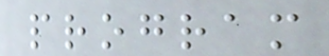program
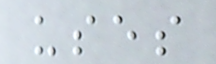uses
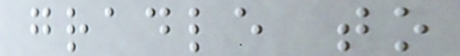gradle to
